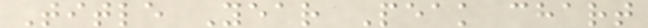Title Year Peak chart
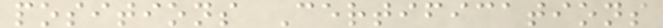positions Certifications
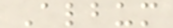Album
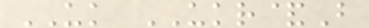UK UKR&B
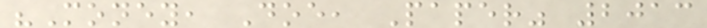"Money, Doe, Paper" 2013
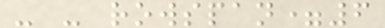- - rowspan=6
